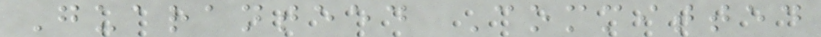Guaranteed Committed
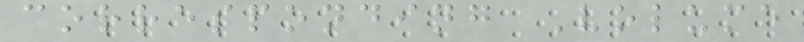corresponding Volume
